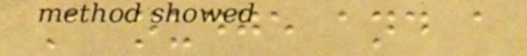A nudge and a
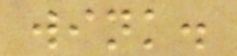wink.
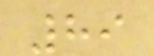89
